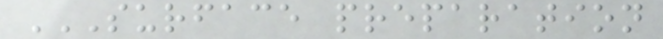SURFACE PREPARATION
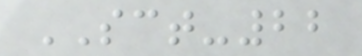SCT-22
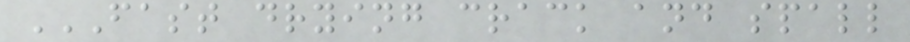FAST DRYING CRACK AND SPALL
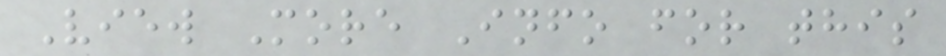View More Info for this
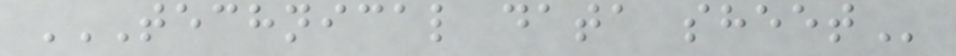TECHNICAL DATA SHEET
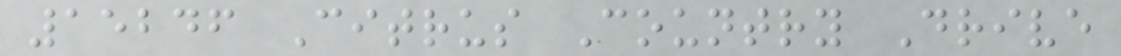15246 Citrus Country Drive
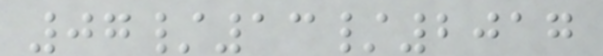07/13/2017
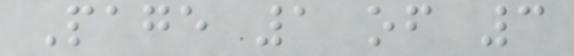Page 1 of 3
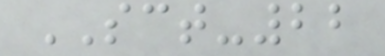SCT-22
